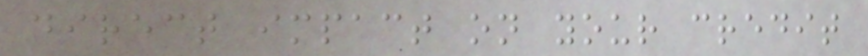direct impact on your credit
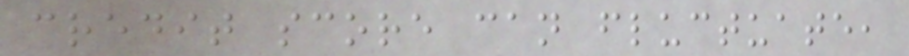credit score can fluctuate,
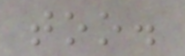too.
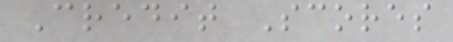Credit Scores
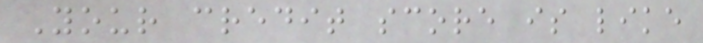Your credit score is like
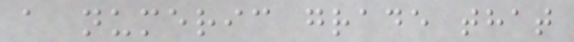a numeric grade that
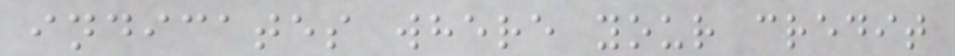indicates where your credit
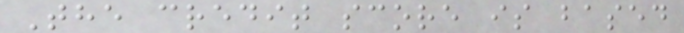The credit score is based
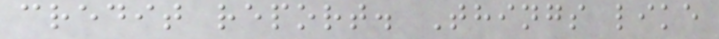credit report. Things like
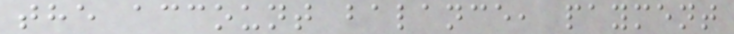the account balance, payment
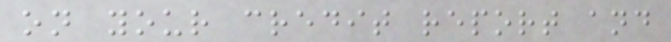on your credit report and
